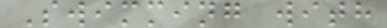Swimming with
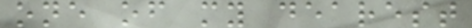one of my dearest
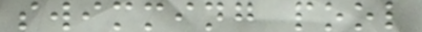swimming pool
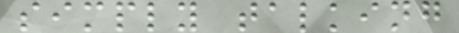simply talking
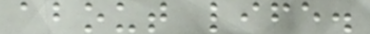about life.
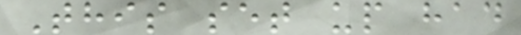This set up had
